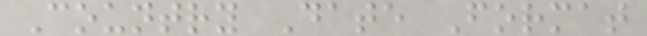Country Date Format
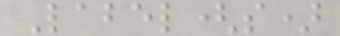Label(s)
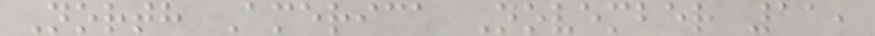North America November 11,
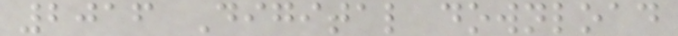2016 Digital download
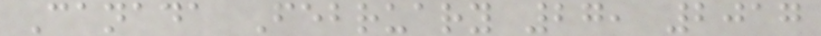Canada February 27, 2017
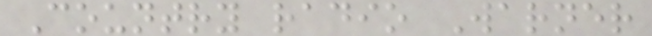Country radio Warner
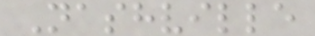Nashville
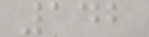142
